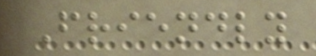Friendly
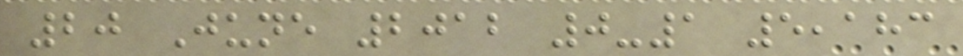20 June 2012 0-1 5,183
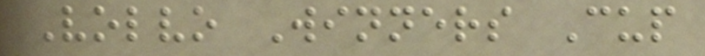Volvo Winners Cup
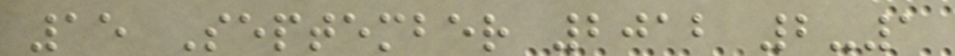15 September 2012 2-1
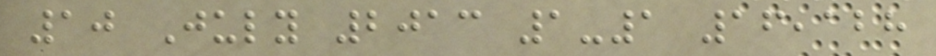10 July 2013 1-1 16,128
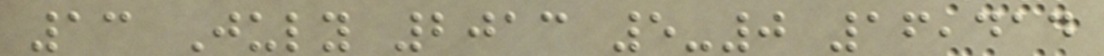13 July 2013 5-0 16,414
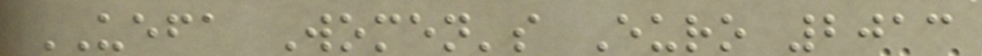UEFA Women's Euro 2013
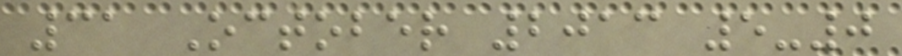31 October 2013 5-0
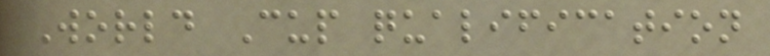World Cup qualification
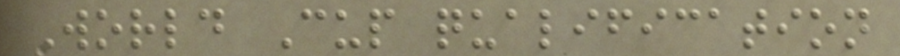World Cup qualification
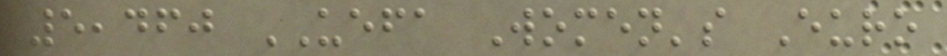5,460 UEFA Women's Euro
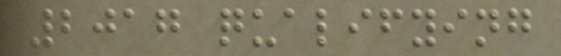2017 qualifying
